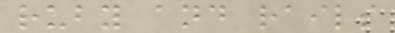ruby and rails
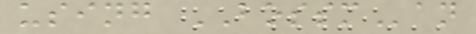using BOSSMan
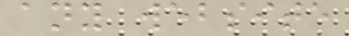any website
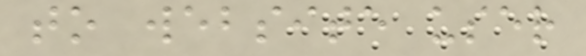to website user
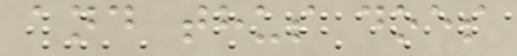and thus does
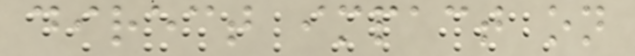direct impact on
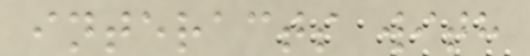interacts with
